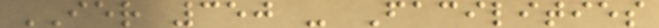IER 350 - Facilities
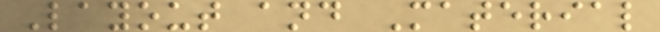Layout and Material
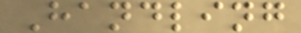Handling
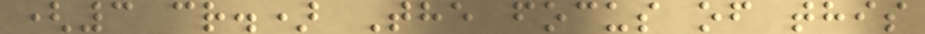(3 cr.) The focus of this
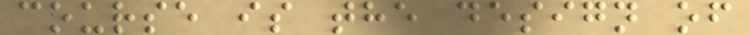course is the design of
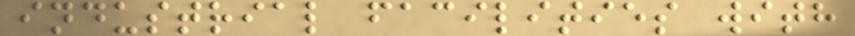industrial facilities with
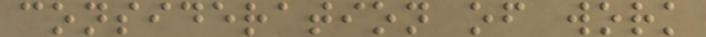consideration of work
